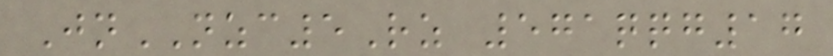JnNZC5Rz 571qqg17
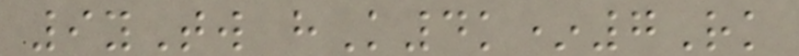9yTw hK4k*7Rk
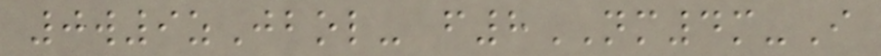0w9zJbol- f8NM4m-I
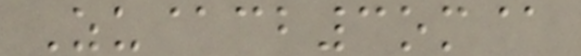Zu@cb3om@
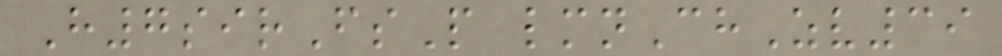H7sirFsP lmnChZv39
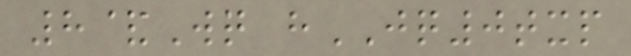8&Wq hJQ0txp
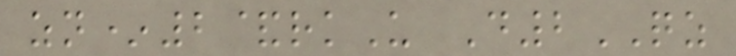zn*2&rkU D2QZ
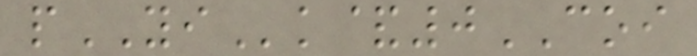pYIk&0COI
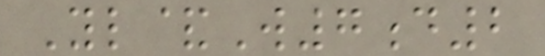Yl&W7d2
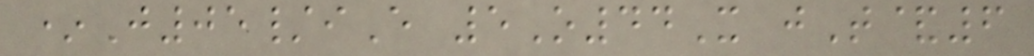*J05/iE 5O44X jT&6
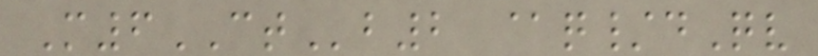M6CTb2 @q/dQv
